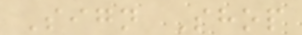Sign Shop
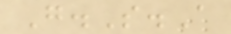G.S.A
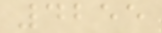4255
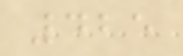425
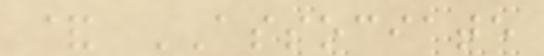& ASSOCIATE
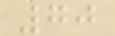70
